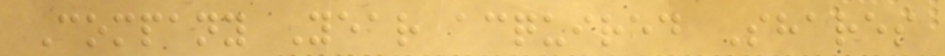Company Year acquired Shares
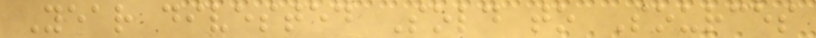Year divested Sold to Sources
